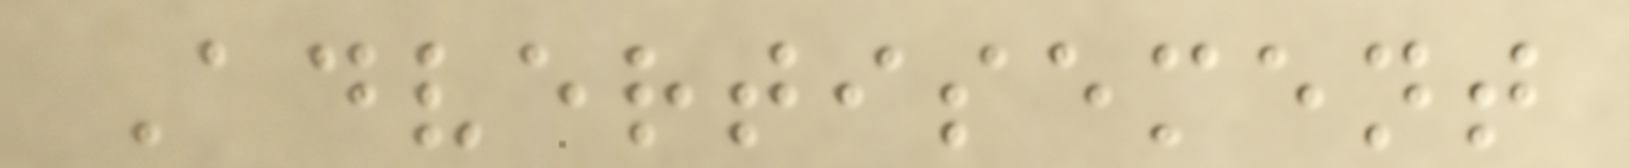Advertisement
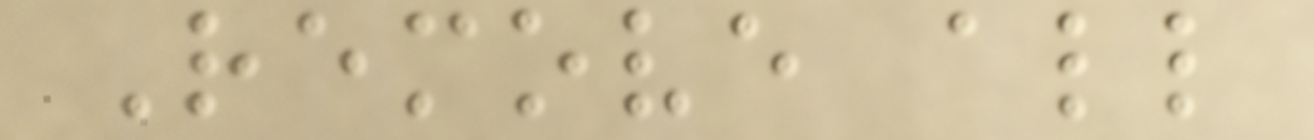Remove all
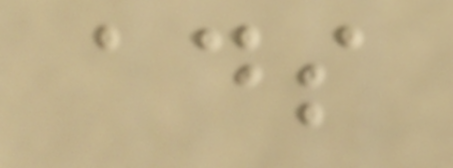ads
